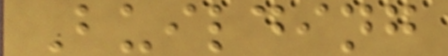Building
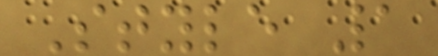Style 1
